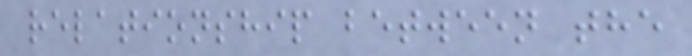relationship between the
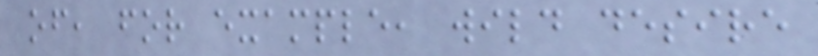of, for example, wild desire
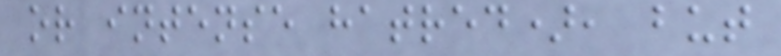or intense hatred), but
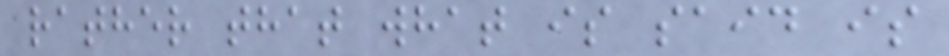rather that what is said is
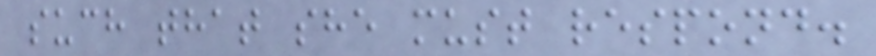such that she must respond.
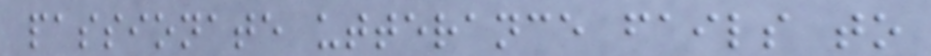passionate utterance fails to
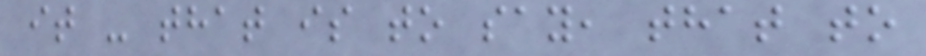it - that is to say, that to
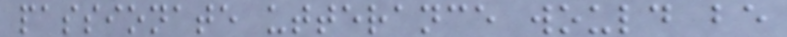passionate utterance would be
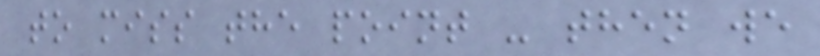to miss the point - then we
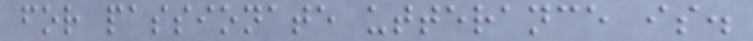for passionate utterance is.
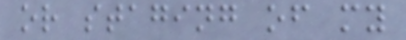or staging of my
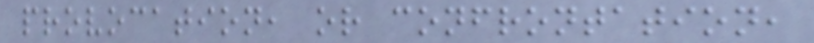provocation, or confrontation,
